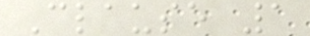Clause 1
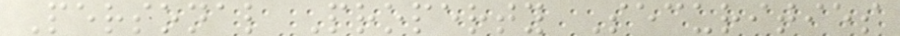Personal Property Securities
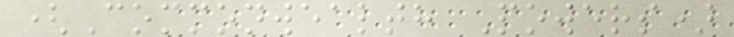(Commonwealth Powers)
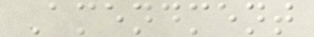Amendment
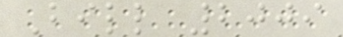Bill 2009
